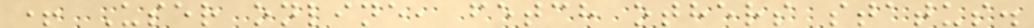+ User online, fetch others status.
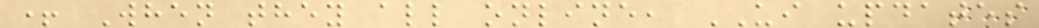+ When they all online, UI updates
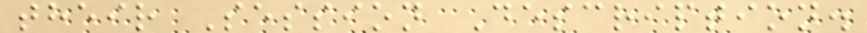their Session Description.
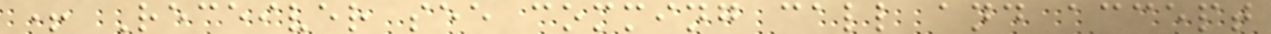+ Receiver see comming call and accept
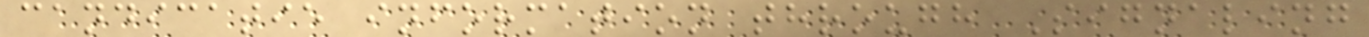candicatie information through Signaling
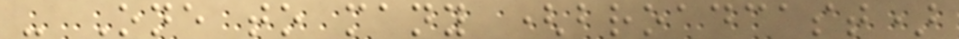- One to many (broadcast)
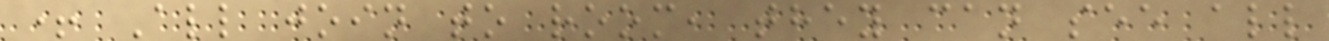+ All join to room, they can see all
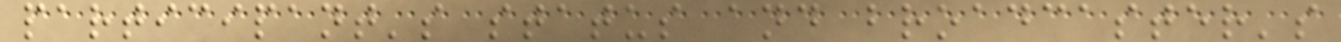participant's status and broadcaster's
